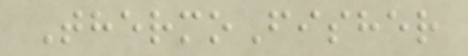ThermoFisher
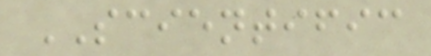SCIENTIFIC
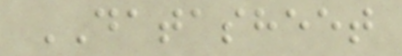DATASHEET
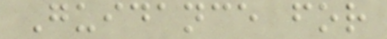Guidance for
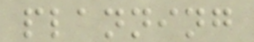planning
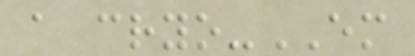a cryo-EM
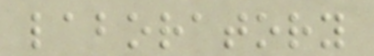laboratory
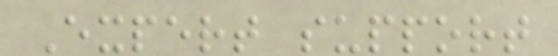Expert support
